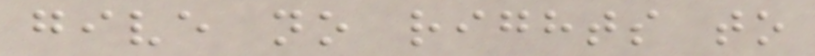give no rights to
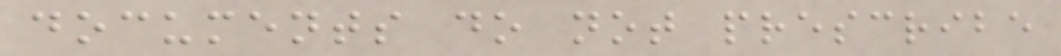documents do not prescribe
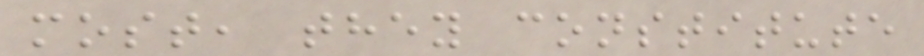most, they constitute
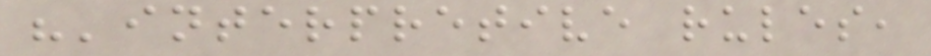"'interpretive rules,
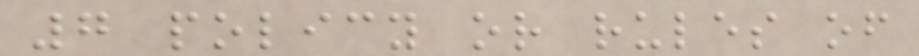7 policy or rules of
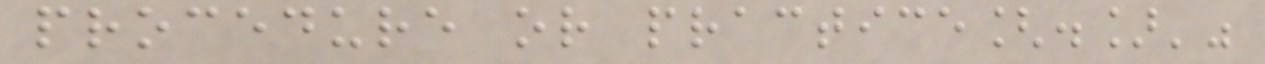procedure or practice[.]'"
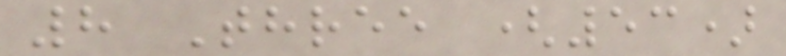8 Three (53)
